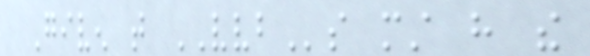Given that VVBs must have the
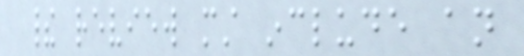their review must include an
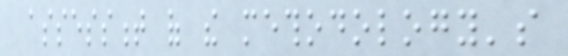assessment of the methodology's
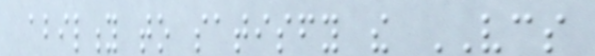ability to satisfy the VCS
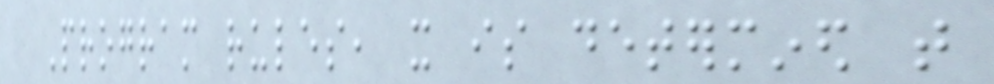Program rules, it is determined that
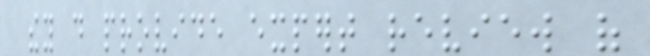they do provide expert review of
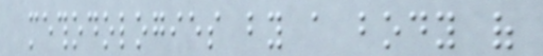methodologies by a body of
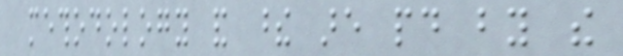methodology and these are paid by the
